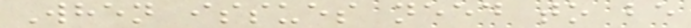When issues need to be
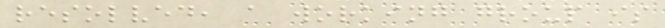resolved, a working group is
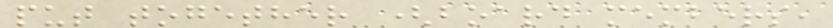put together (board members,
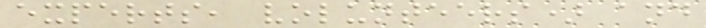experts, volunteers) and
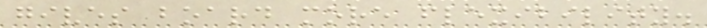gives board more flexibility.
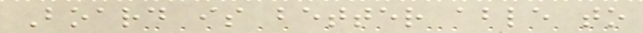Board is better able to
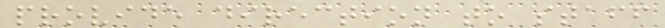provide direction to staff
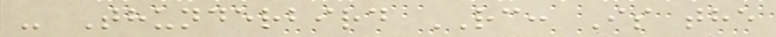- Thunderbird RC: Is the
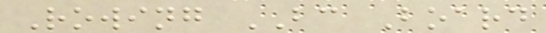Rowing BC Board
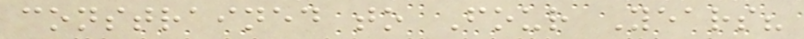constrained to Four Years?
